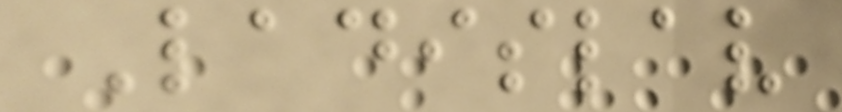Ladislav
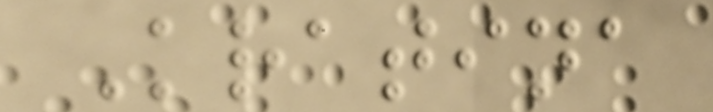Kratina
